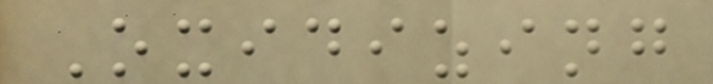Oxidizing
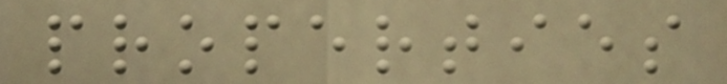properties
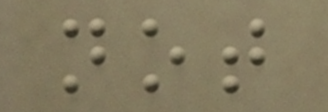not
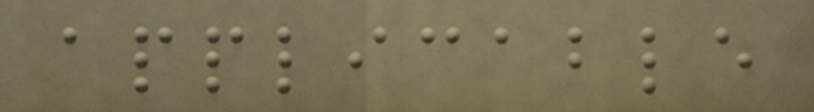applicable
